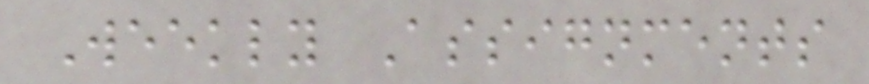Weekly Assignments
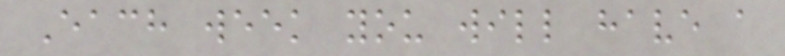Each week you will have a
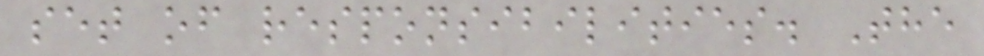set of responsibilities. The
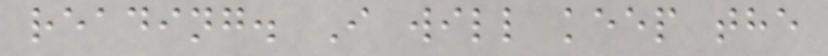reading. I will keep the
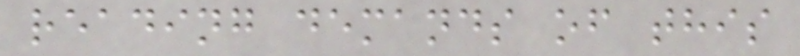reading demands of this
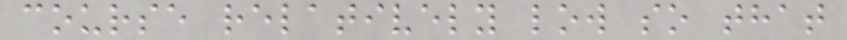course relatively low so that
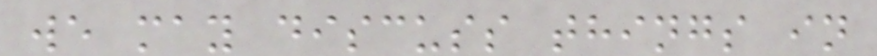we may discuss things in
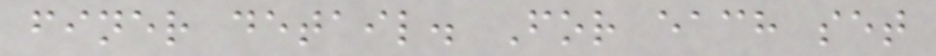finer detail. For each set
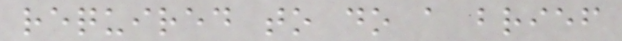required to do a brief
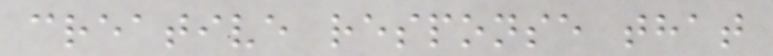creative response that
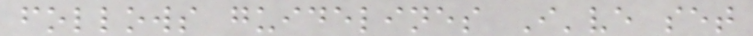follows guidelines I've set
